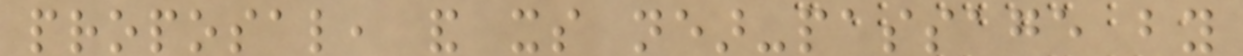proposal, and its near-passage by
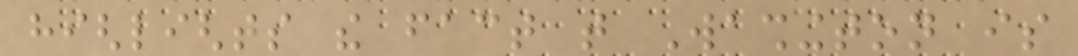highlights the fact that Washington is
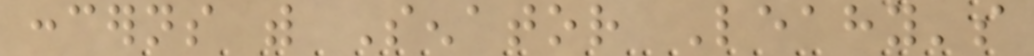concerns with Senator Leahy's
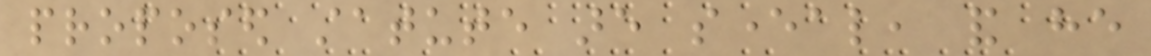proposed statute are several, and he
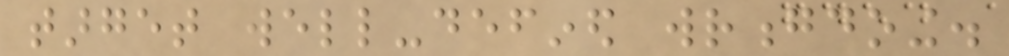target well-defined wrongdoing.
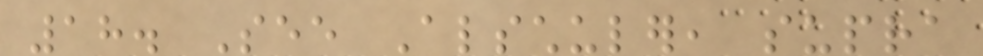18. See Alschuler, supra
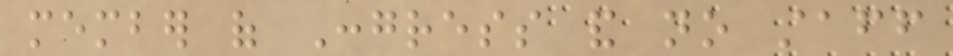member of Congress and no staff
